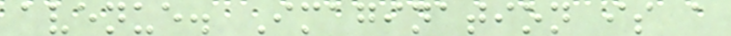avenue. Imagination is a
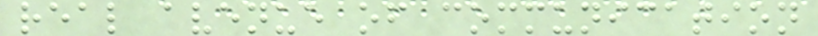real avenue of communication
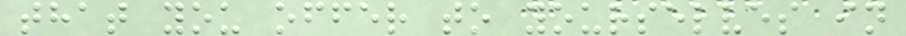that you offer to yourselves in
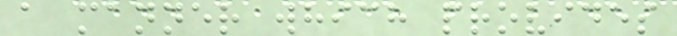a manner which provides
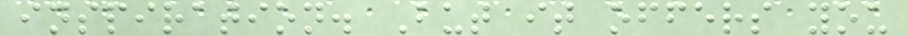inspiration. But it offers you
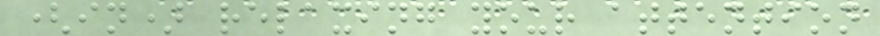(in) relaxing your attention
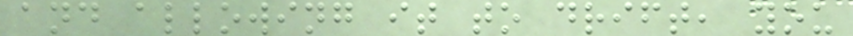and allowing it to drift, you
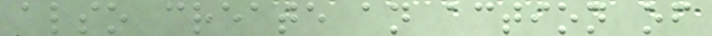also create an action of
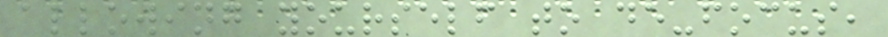allowing yourself to de-focus,
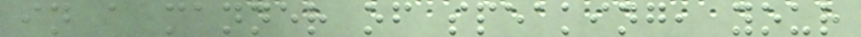in a manner of speaking, your
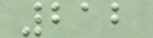212
